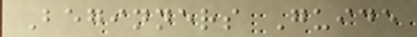Beginners Guide
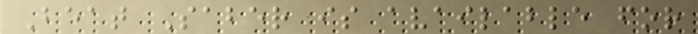Beat Saber is available for
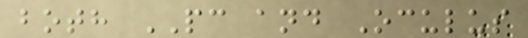both PC and Oculus
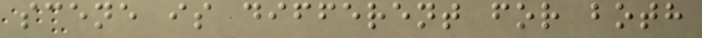scene is different for both
